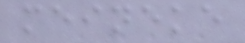meineke
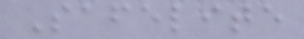Safelite
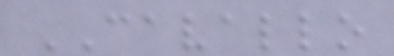CAVALLO
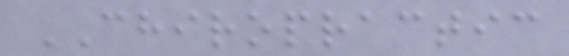CHIROPRACTIC
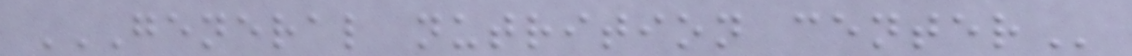GENERAL NUTRITION CENTER
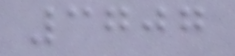3707
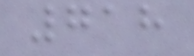718
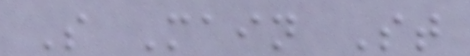S Main St
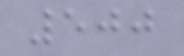500
